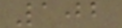102
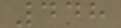448
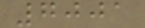7001
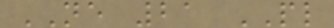NE 21 PL
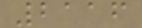2116
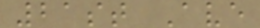21st Ave
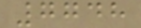7748
